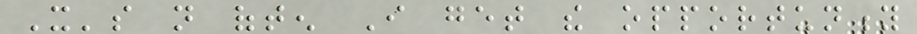It's not often I get the opportunity
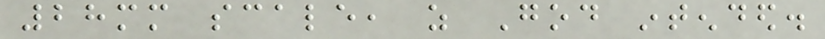28mm scale, as God intended.
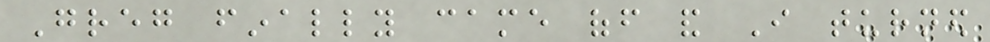Greg finally came off and I turned
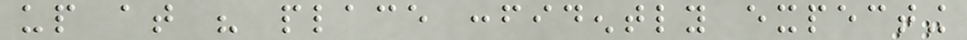up at his place confidently expecting
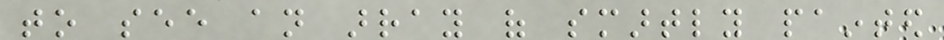to see an array of smartly painted
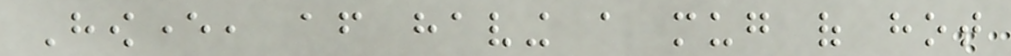However, after having a mug of hot
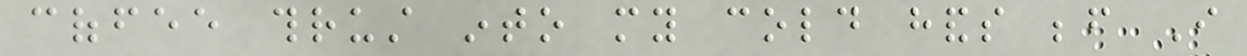coffee thrust into my cold hands before I
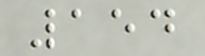154
